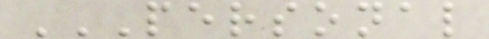PERSONAL
